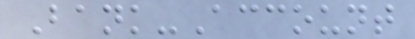Bank-Account
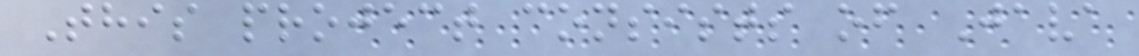This project consists of Java
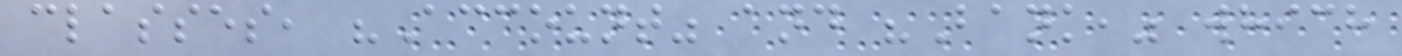classes, "Account" and "Bank," which
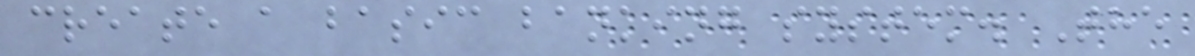create a basic banking system. The
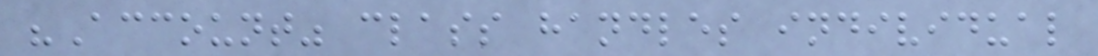"Account" class handles individual
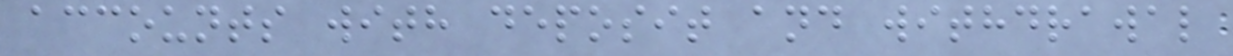accounts with deposit and withdrawal
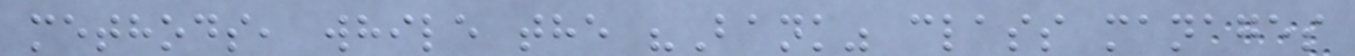methods, while the "Bank" class manages
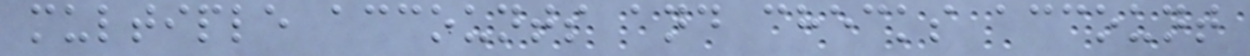multiple accounts and checks account
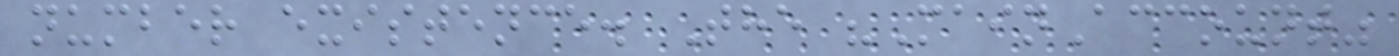number existence. The "MainAccount"
